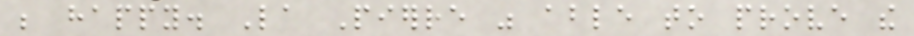be happy. La Pierre was able to prove the
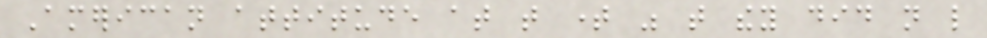American attitude at that time was that they did not like
